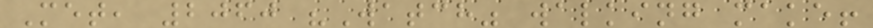Met, 2060 "Watch" walking make!
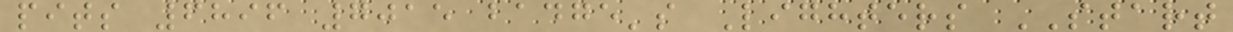pits 6896 7015 badge's Lighters START
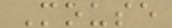Mouse
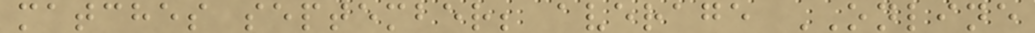matches september; average ONLINE
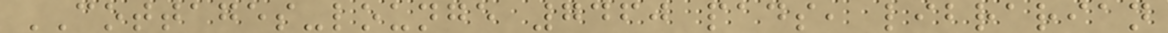COTTAGES-lounge 7460 pads, librarian
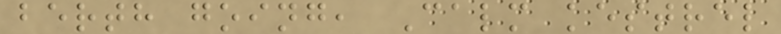berth going, Calm kestrel
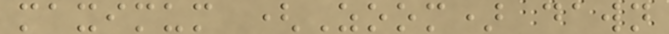maximum (Zoom) dawn
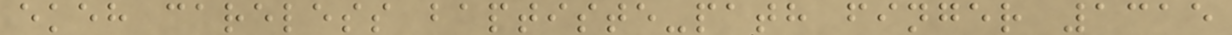ekeh careless baptiste-path finger 1315
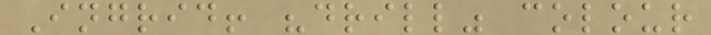Ingrid! "drill" colour
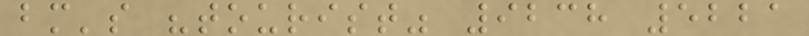bm's "tourist" 9238 5221
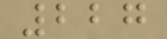227
